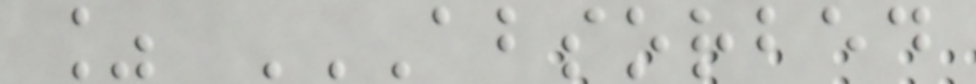% ABSORBED
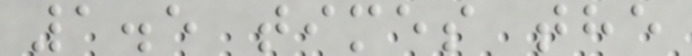1.5 times the
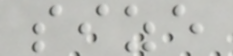size
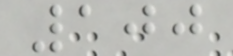100
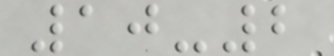10-2
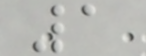1
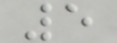5
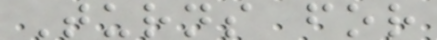Turns for
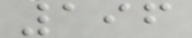196
